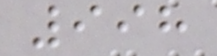998
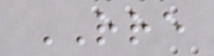RRE
